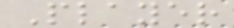Player
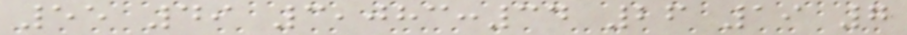55 49 3,083:34 26 19 7
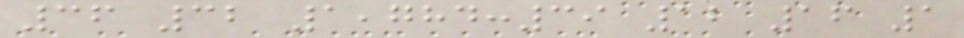36 32 1,784:39 12 16 1
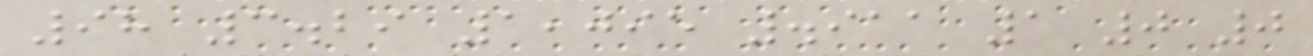98 3.29 1,095 .911 1 0 0
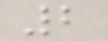2
